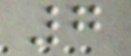7
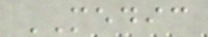MEDIC
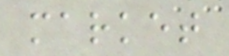market
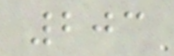203
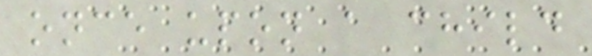once upon a child
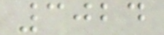3024
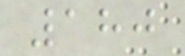180
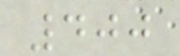400
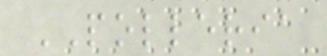POLLERIA
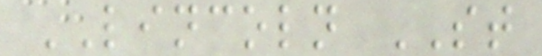LINCOLN ST
